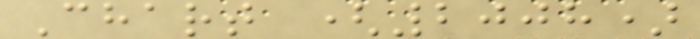Chart (2008)
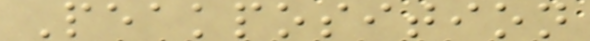Peakposition
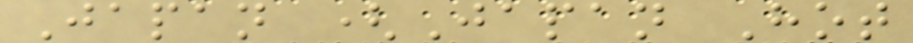Japan (Japan Hot
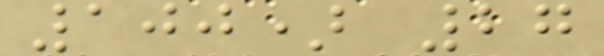100) 27
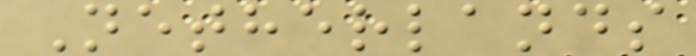Netherlands
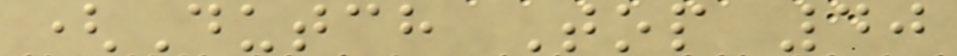(Dutch Top 40
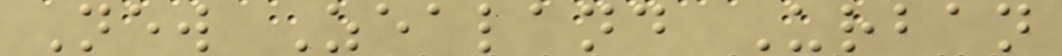New Zealand Urban
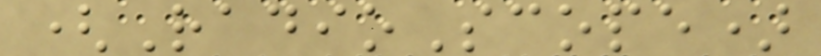(RadioScope)
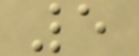5
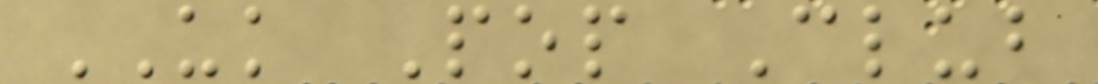UK Pop Club
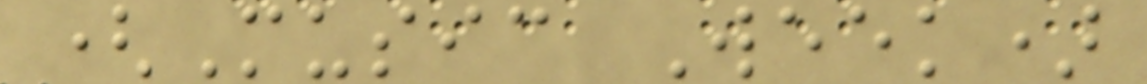(Music Week)
